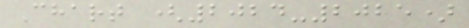Chart (2024-2025)
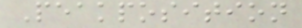Peakposition
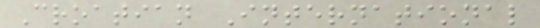Croatian International
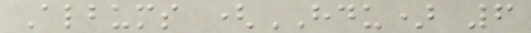Albums (HDU) 6
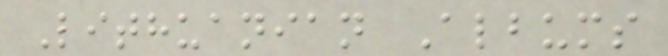Lithuanian Albums
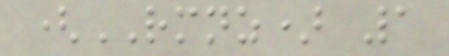(RMNZ) 1
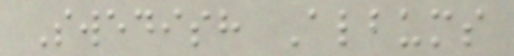Swedish Albums
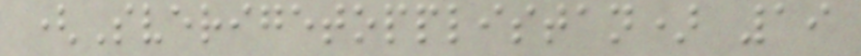(Sverigetopplistan) 19
